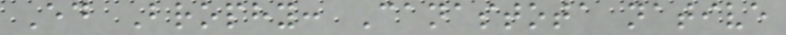Ed Brophy: Canastota native
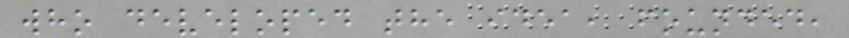who developed the idea, founded,
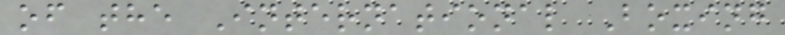of the International Boxing
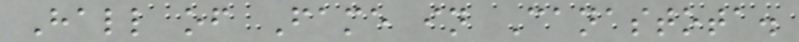Hall of Fame in Canastota.
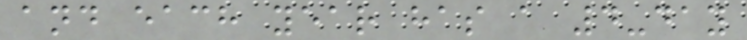and each year has a 4-day
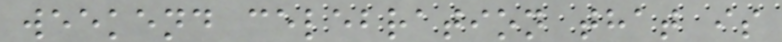weekend celebration that is
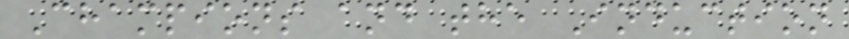Champions and the Induction
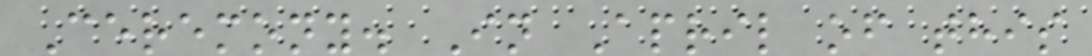Ceremony. In April of this
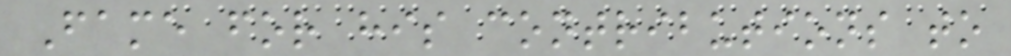Fame for his contributions to
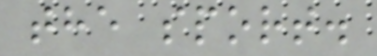the sport.
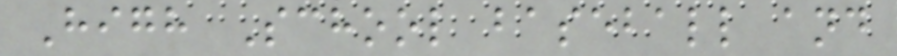High School baseball and
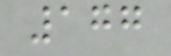177
